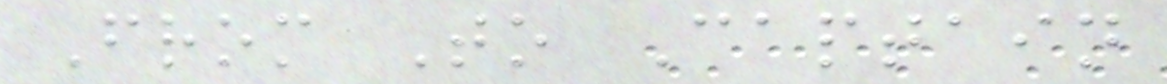From To Captain
